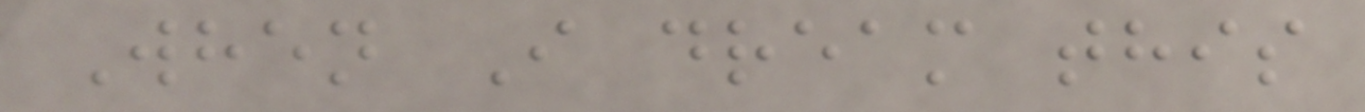When I dream this
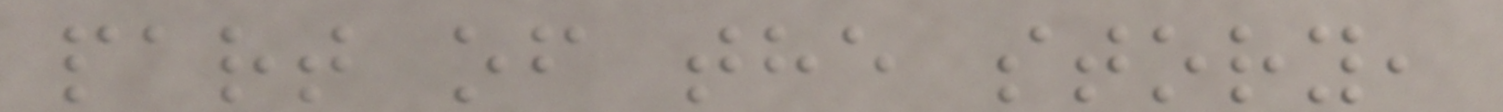part of the story,
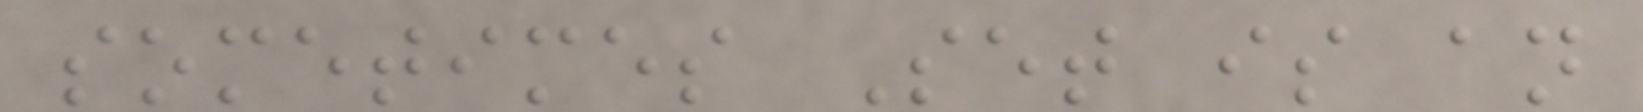sometimes Set is an
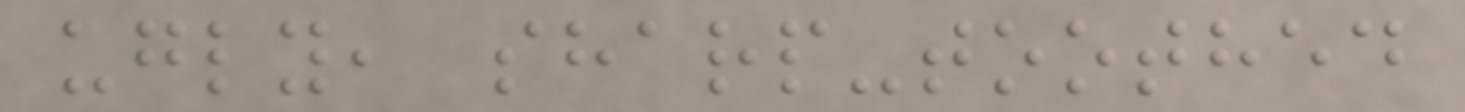ugly, sharp-toothed
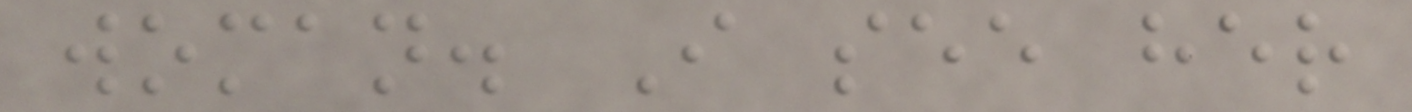woman. I see her
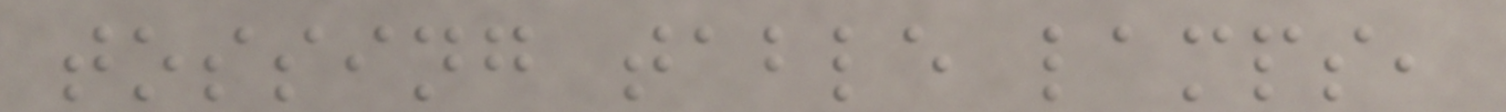tossing table lamps,
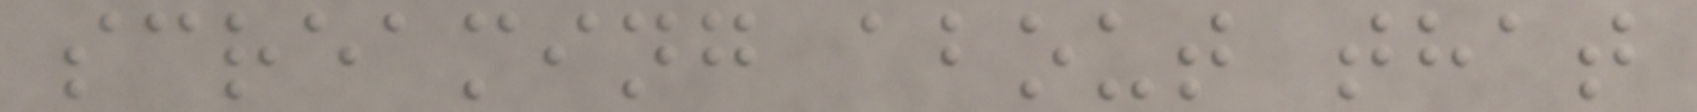screaming about that
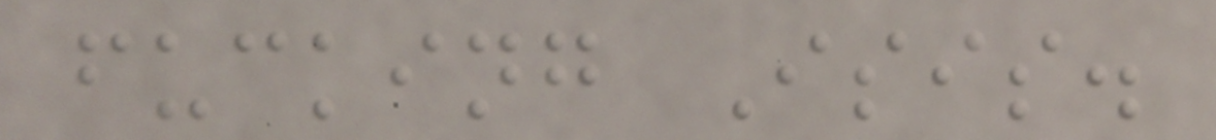fucking Isis.
